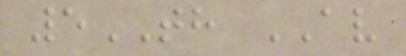5TH AV
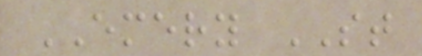EMERY ST
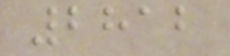2812
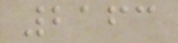2163
